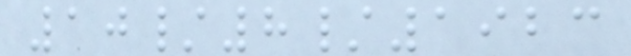10/8/1923
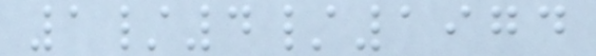1/4/1974
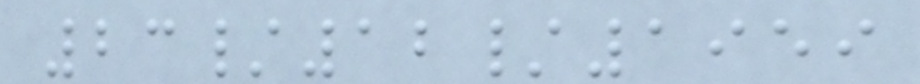23/12/1959
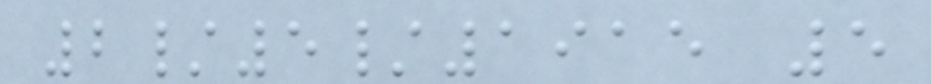2/5/1915 5
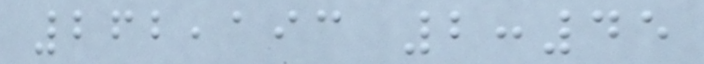262,193 2:45
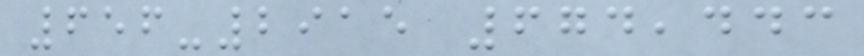656-2915 674,443
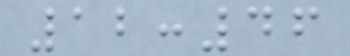12:46
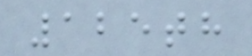125th
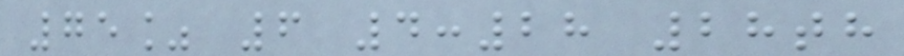75% 6 4:28 28th
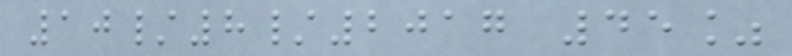10/8/2017 45%
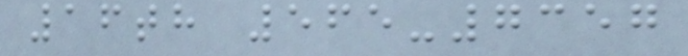16th 565-7357
